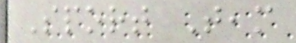Sport Team
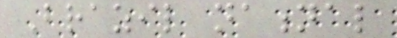Brazil national
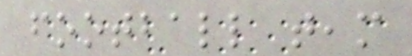football team
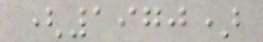(1970)
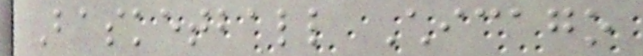Basketball Chicago
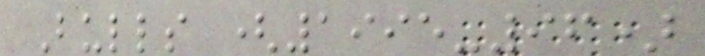Bulls (1995-96)
